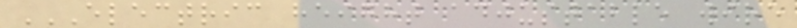ELECTRIC HEIGHT ADJUSTABLE WIRE
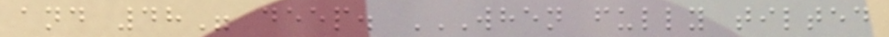and 48" deep. WHEN FULLY TILTED
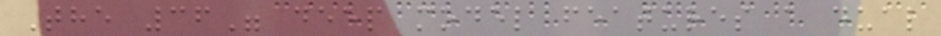The 36" deep model features a dual
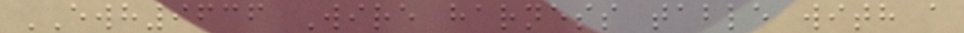EWH9636 Wire harness table with a
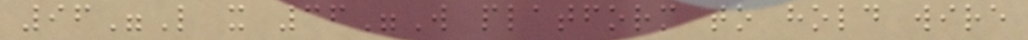96"L x 36"W platform to hold wire
